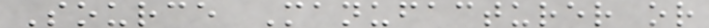Source Manufacturer or
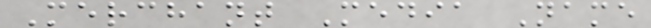Merchant Media Name
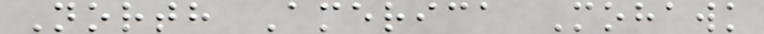North America Mohawk
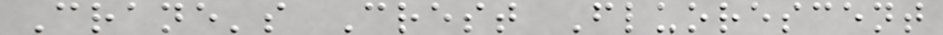Crane's Crest Fluorescent
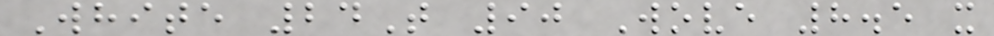White 24T 90 Wove 8.5 x
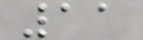11
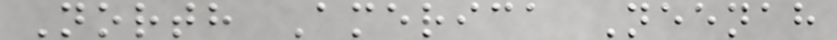North America Neenah
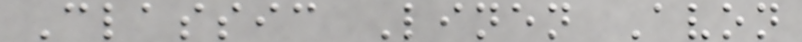Classic Linen Avon
